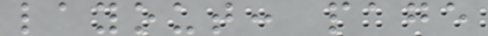layout: page
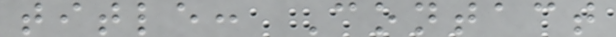title: Contact
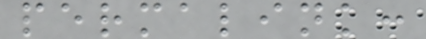permalink:
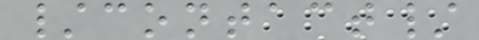/contact/
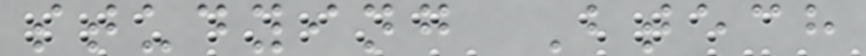studying Btech
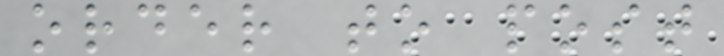order to post
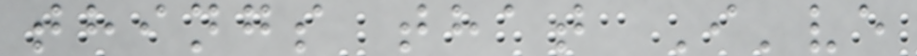things that I've
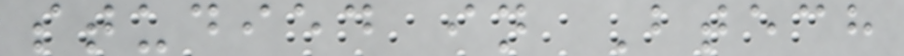studied in Btech
